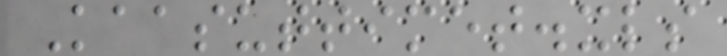Kaasuttimet.xls
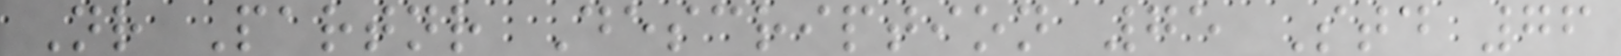Nr Partnr Description 75 Std 76
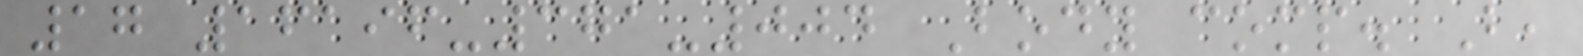17 16196-371-004 Body comp. B,
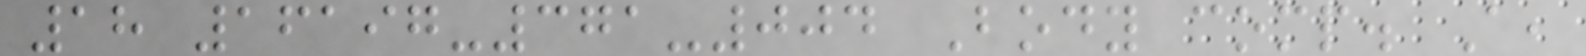18 16197-371-004 Body comp. A,
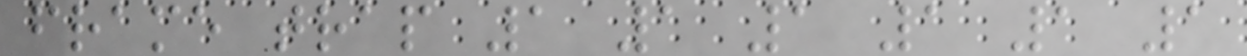frame trap 1 1 1 1 1 1
